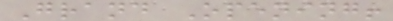Grand Opening!
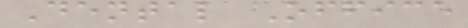Dental Office
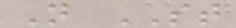N ST
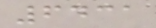6431
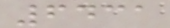6431
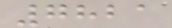7821
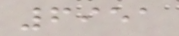6951
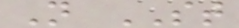N ST
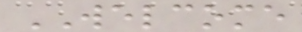WELCOME
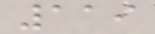119
